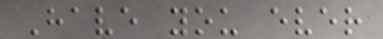Have you ever
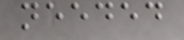needed
